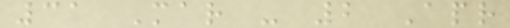31 Mar - 2 Apr
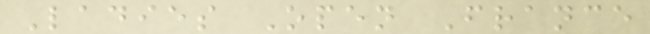Ladies Open France
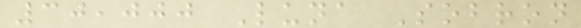30,000 Luna Sobron
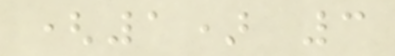(1) 3
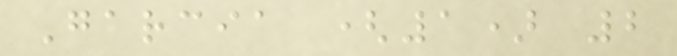Garcia (1) 2
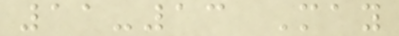11-13 May
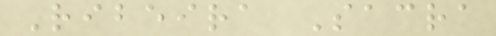Ribeira Sacra
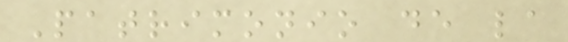Patrimonio de la
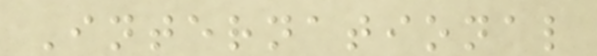International
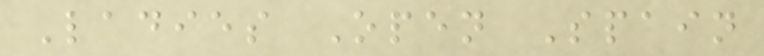Ladies Open Spain
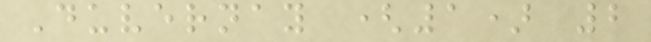Duvernay (1) 2
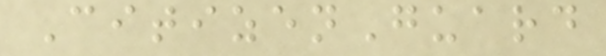CitizenGuard
